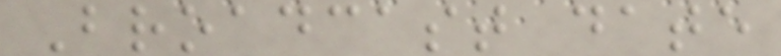Broadcast date
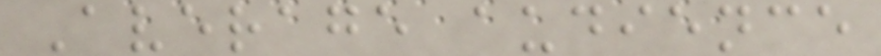Average audience
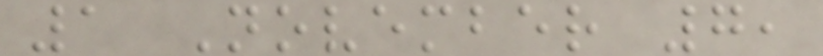1 November 7,
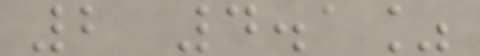2 4.1%
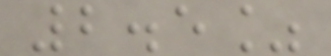2.5%
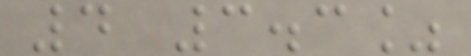4 3.3%
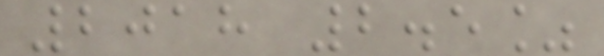2018 2.5%
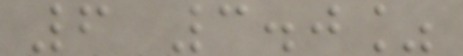6 3.0%
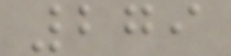279
